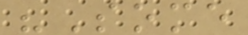"Some
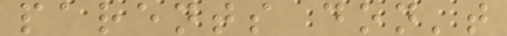parents don't
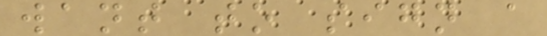want to sign a
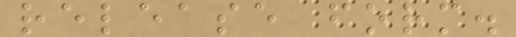release form.
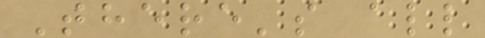There's all
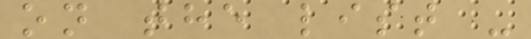on the list -
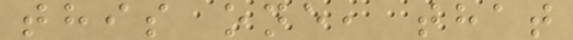this one, that
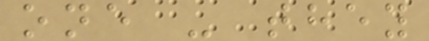one - they
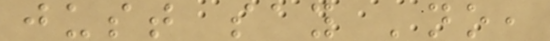just say 'no,
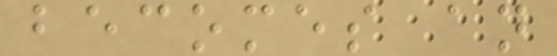becomes an
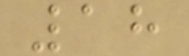18
